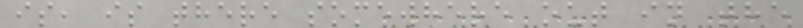is, is there somewhere out in the
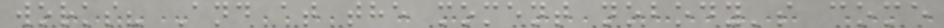works? And at the moment nobody's come
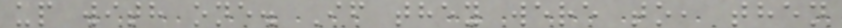up with one. If they were to, then
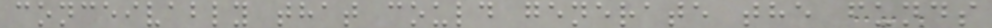conceivably that could generate the funds
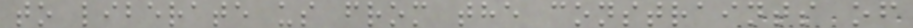to liberate us from the constraints of
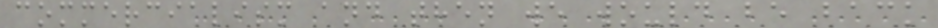commercialism and then we would be back
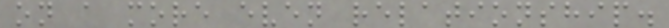on a more even relationship.
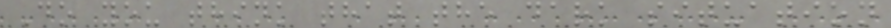Do you think that the dark situation
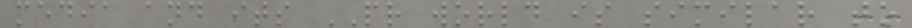media and its PR world is similar to
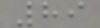89
